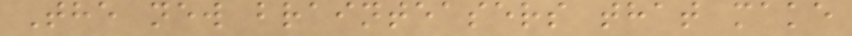The new brainteasers that make
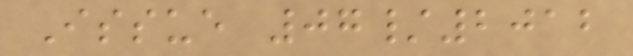Issue 07/2012
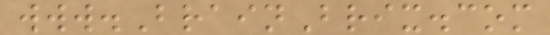www.BrainBrix.com
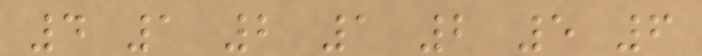4 1 2 1 2 5 6
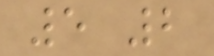5 2
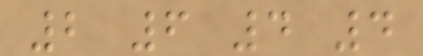2 6 4 4
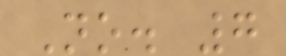No. 7
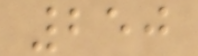250
